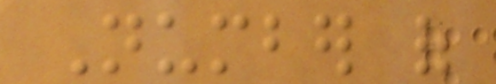Number of
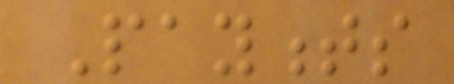Payments
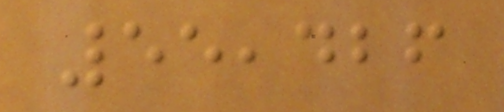55,426
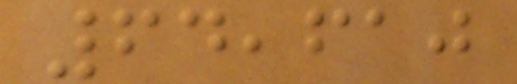64,610
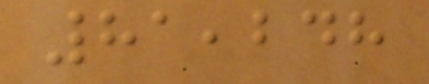81,248
